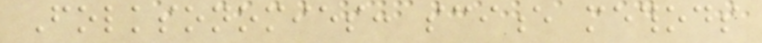Folksonomies: science methods
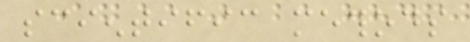scientific methods
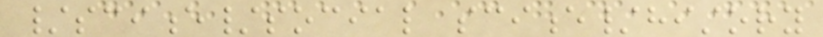/science/social science/history
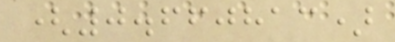(0.660813)
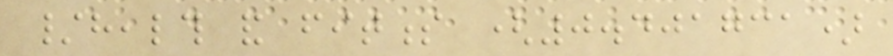/health and fitness (0.401731)
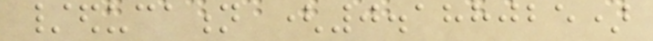/education (0.188025)
